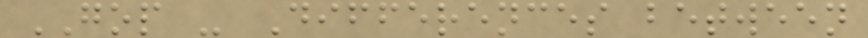GOP - Differences between
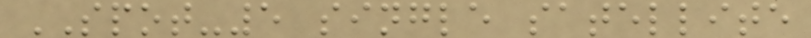SPOT-5 single satellite
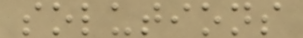solutions
